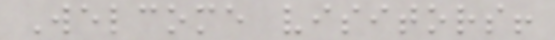Welcome visitors!
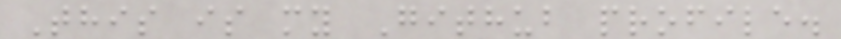This is my Github profile.
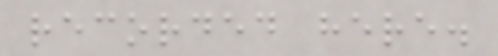recorded here.
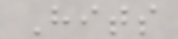Hits
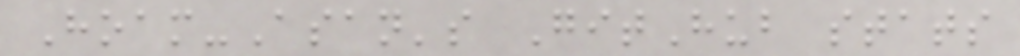Hoam-Asan's GitHub stats
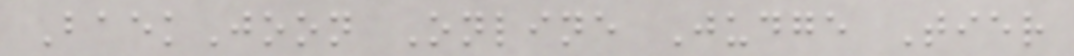BaekJoon Online Judge Tier
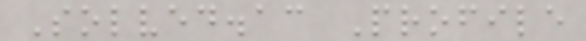Solved.ac Profile
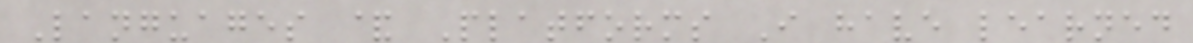Languages & Platforms I have learned
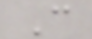C
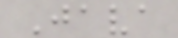Java
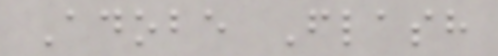Adobe Flash
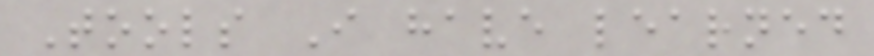Tools I have learned
